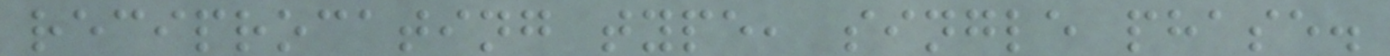reciprocating type, single phase.
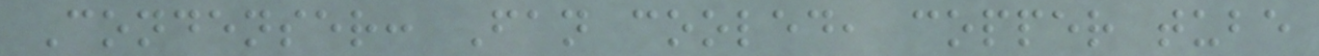Condenser: Fan cooled, copper tube
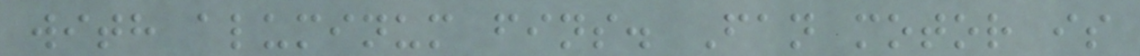with aluminum fins. Fan motor is
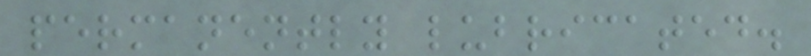permanently lubricated.
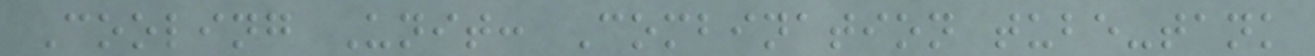Cooling Unit: Combination tube-tank
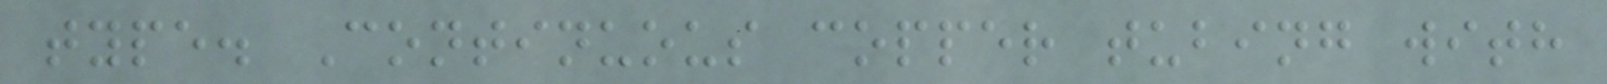type. Continuous copper tubing with
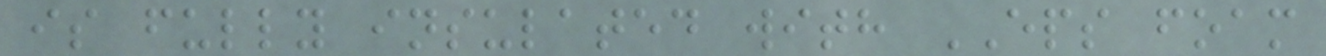is fully insulated with EPS foam
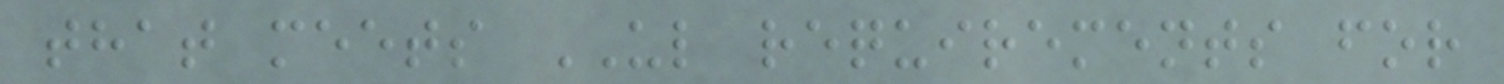that meets UL requirements for
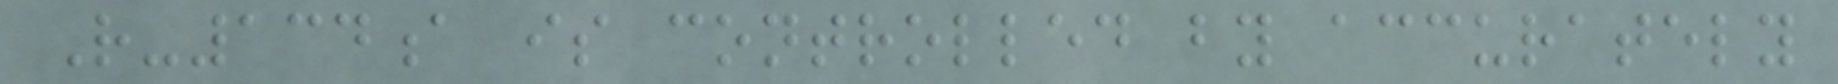R-134a is controlled by accurately
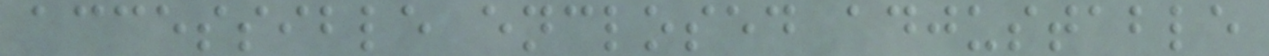accessible enclosed adjustable
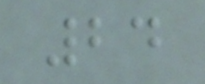24
